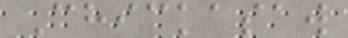Chickasaw
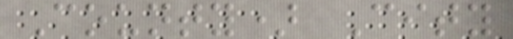County) City
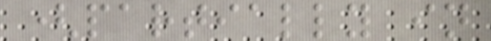(partially in
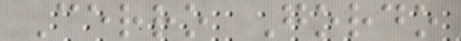Cerro Gordo
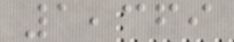1,369
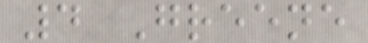4 Greene
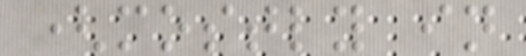(mostly in
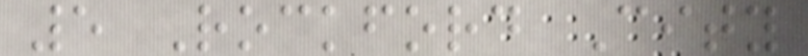5 Rockford City
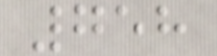758
